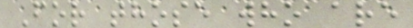For those who are
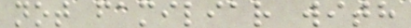not familiar with
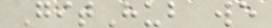GitHub we
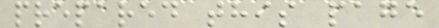prepared this page
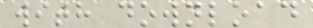with download
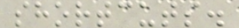shortcuts.
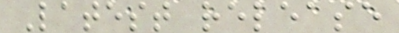Latest release
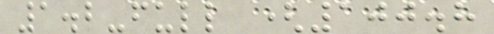1.2-full (100.8
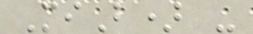MiB) -
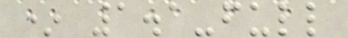* 1.1-full
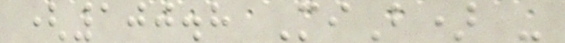(100.8 MiB) -
